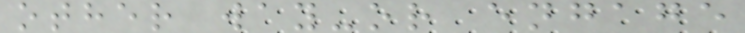other way-or engage
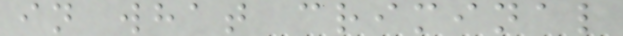in what criminal
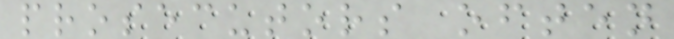prosecutors often
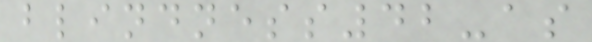blindness42-as
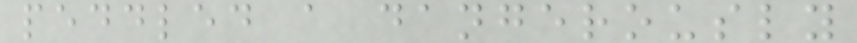peddled a dangerously
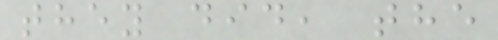they did, the
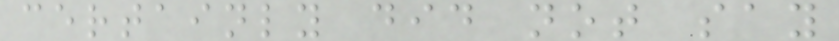certainly did not say
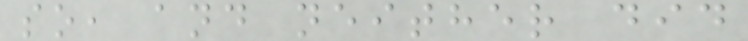so, and neither did
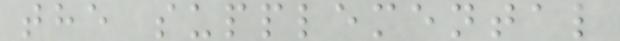the supplemental
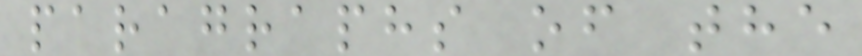paragraphs of the
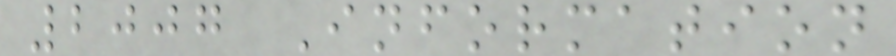2007 Information
